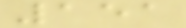151
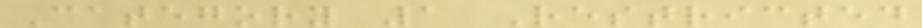Category 1 Restricted
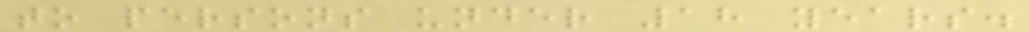to persons under 18 years.
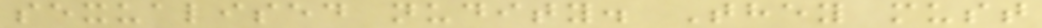sexualised nudity. They must
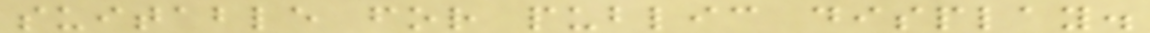suitable for public display.
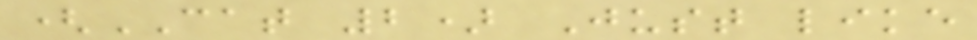(CAT 2) Just like
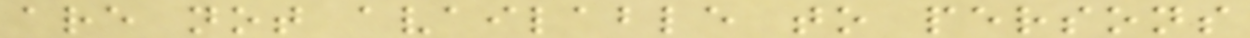are not available to persons
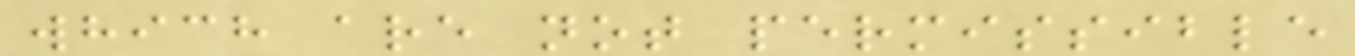which are not permissible
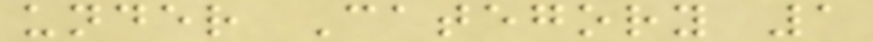under Category 1
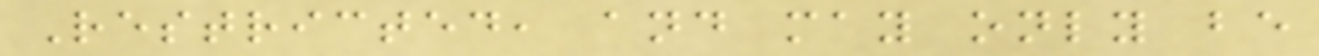Restricted, and may only be
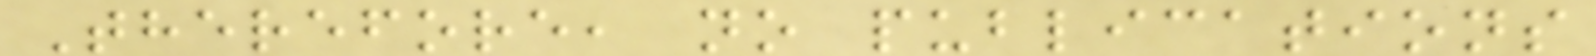Therefore, no publications
